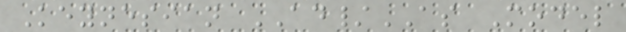Keynesian AD/AS Model
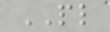PL
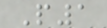P1
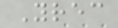Yrec
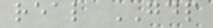real GDP
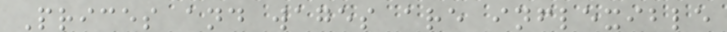Prices and wages are inflexible
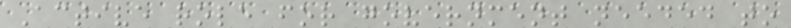Active role for government needed to
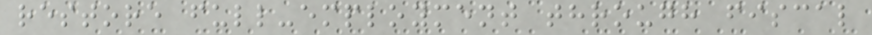restore full-employment through fiscal
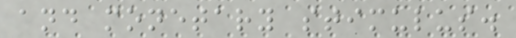and monetary stimulus.
